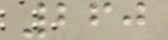260
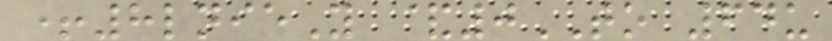+8lnieY &0TO 64u
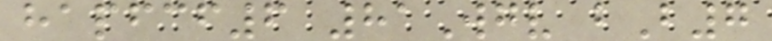hapfcf6 81Wgv bB7
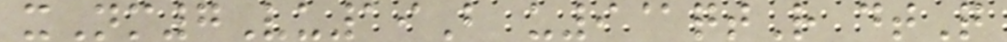xNm7Vu19B u9@qtR dtQ
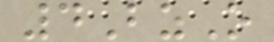4BzO
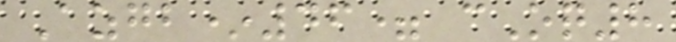Azgb*46= cOq8
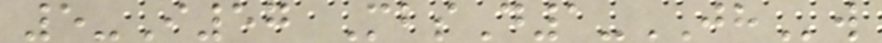5-I57 MbsD1-JHw
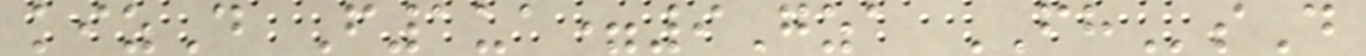kizD F1ua=9Gza FHsD
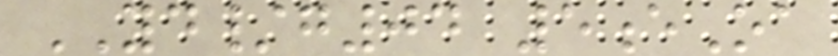YD/g04 5eOa
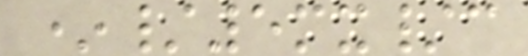*/5mx/c
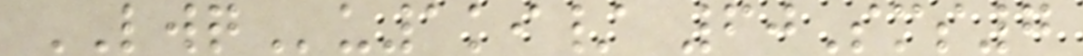LWQu1ki/ 60Sms7
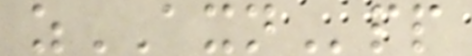zAXNpp
